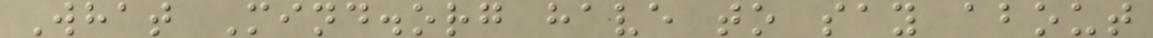What Mind.org have to say about
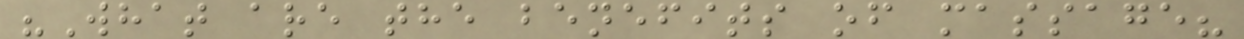"What are the benefits of massage?
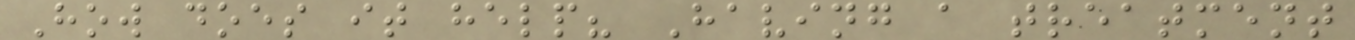How does it help? Having a treatment
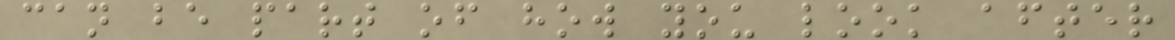can be part of how you look after
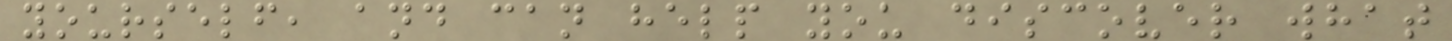yourself, and can help you discover what
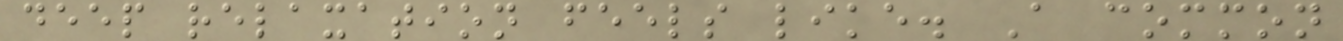deep relaxation feels like. A common
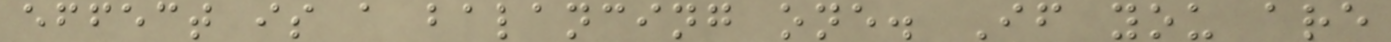effect is a balancing one. If you are
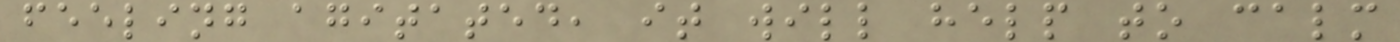feeling agitated, it will help to calm
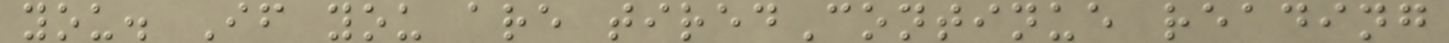you. If you are tiredContinue reading
